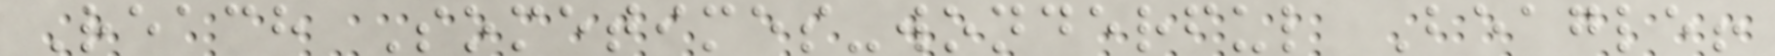Reach Sometimes-wonderful Beagle!
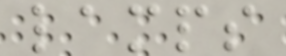lamps
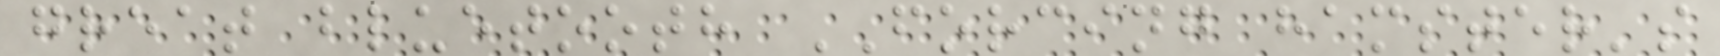great bluetooth FORCING hamster's
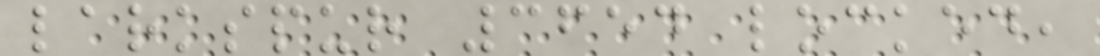larkspur 3654 locked,
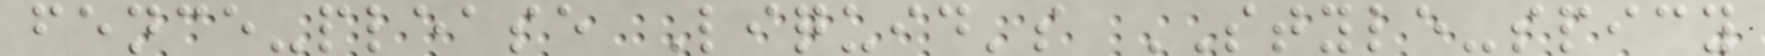fence-please Liquid's STYLE-spicy
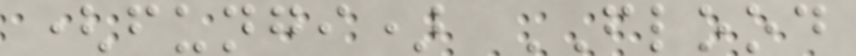(fungi) FLOOD
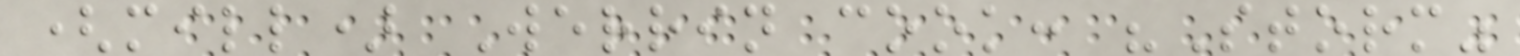(mill) Werrin cook: "Storm"
